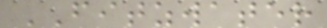FITZWATER
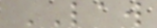LAW
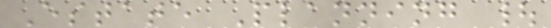Estate Planning |
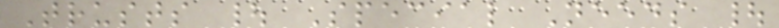Trusts | Special Needs |
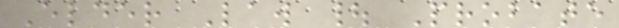Elder Law | Probate
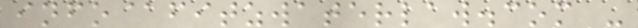info@fitzwaterlaw.com -
